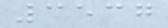3537
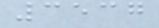3537
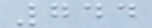744
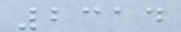2314
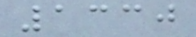1330
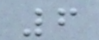6
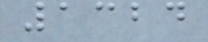1324
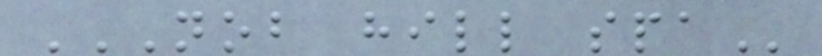NOB HILL SPA
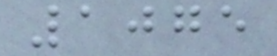1075
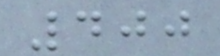400
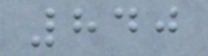840
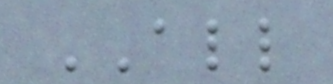ALL
